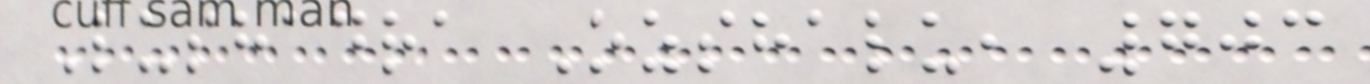Lushadra Ozshalu, 703
